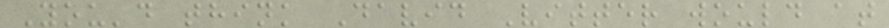You'd think David Vitter would at
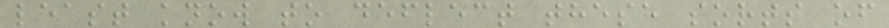least know to deflect these sorts of
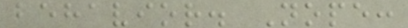behavior. Nope:
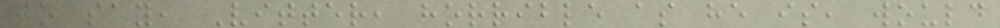to say, Vitter, horrible as he is, would
